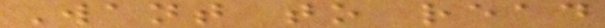Want to read
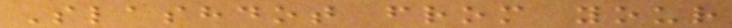Slashdot from your
